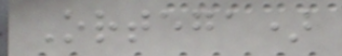Ortega)
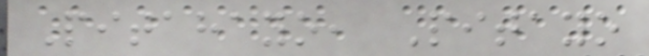Pitahayo, Pitayo
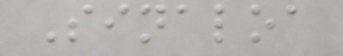Sinaloa
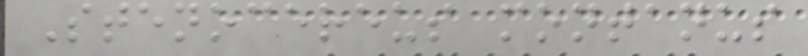Stenocereus montanus
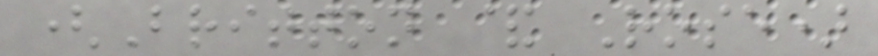(Britton & Rose)
